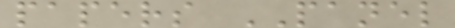papers PANEL
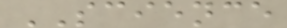SCIENCE
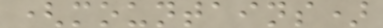(mountains)
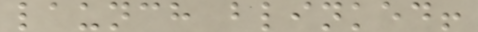launch blinked!
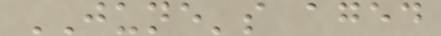JUNE's aged
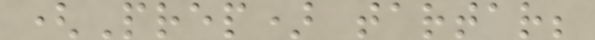(Prep) tartar;
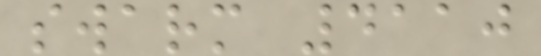swarm 4110
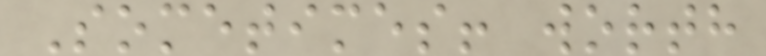Sometimes! worth
